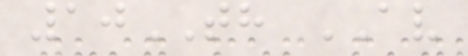10TH AV
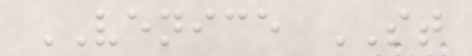VENICE ST
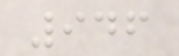946
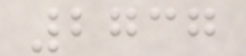2737
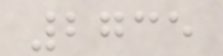2735
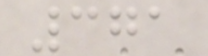371
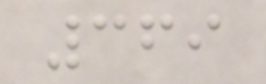369
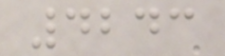4243
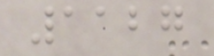1127
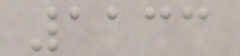1133
